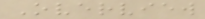Overview
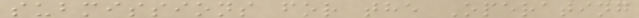submissions for the Operating
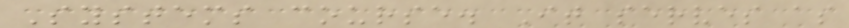Systems course. It serves as
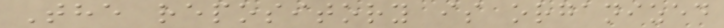The repository is organized
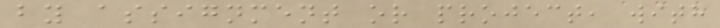by assignment or project, with
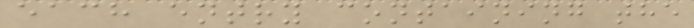each entry containing the
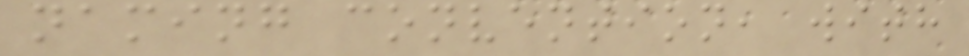naming convention, with
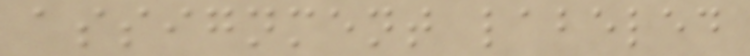assignment labeled
